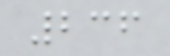236
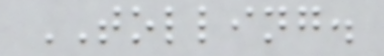TOLLING.
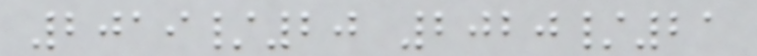2019/20 2020/21
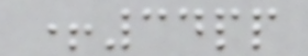+34pp
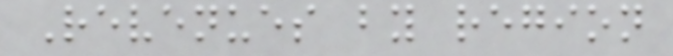Revenues by region
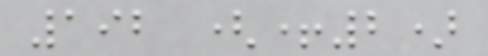192 (+2)
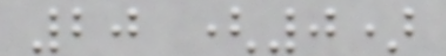20 (0)
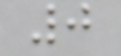0
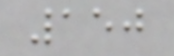150
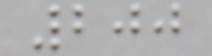200
